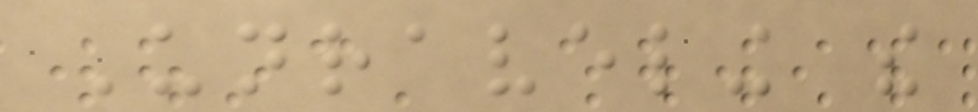Unraveling the
